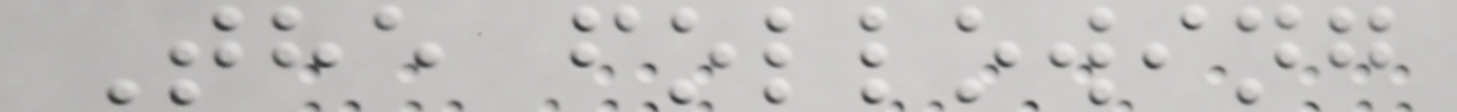The following
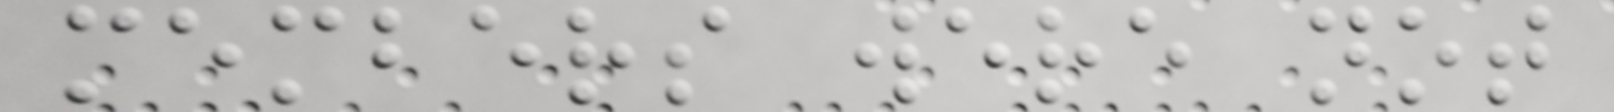members were not
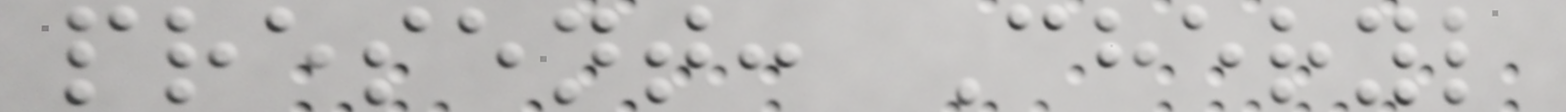present: Cheryl
